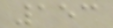153
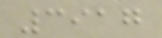3917
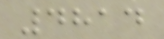4814
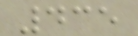435
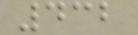432
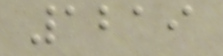1219
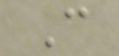C
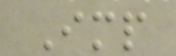Imp
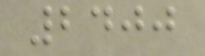2400
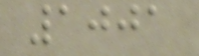1001
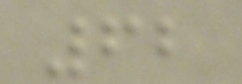62
